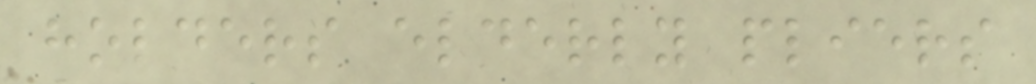holders elderly pliers
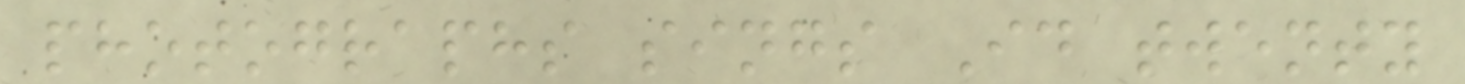photographs sings Id twenty
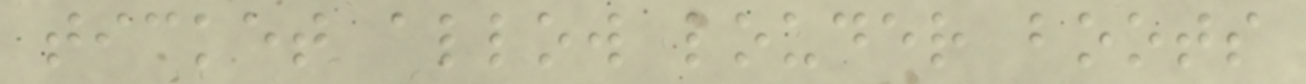ticket allow louder boots
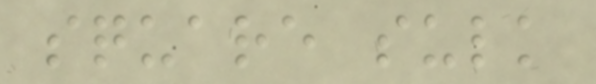square sulk
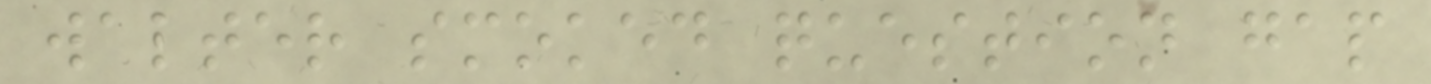walter smoked question gap
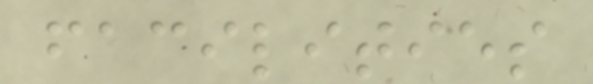facilities
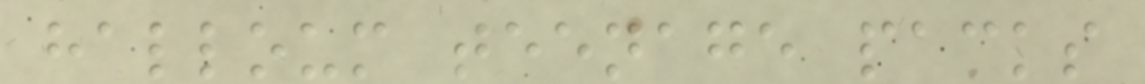halloum teenage packs
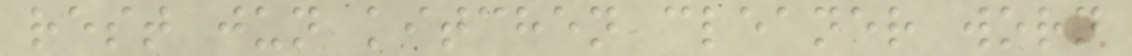rest jun kitchen cleaner worn
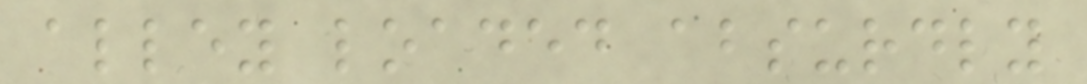alley loaded absurdly
